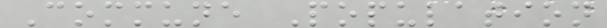Commune Population
